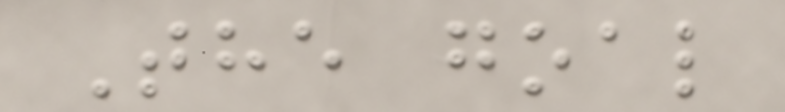The goal
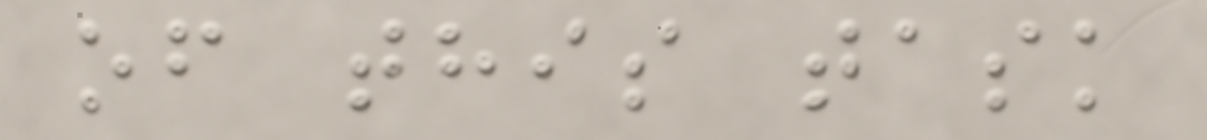of this task
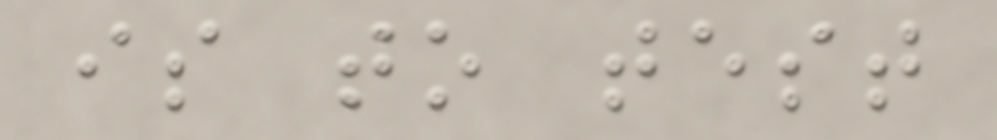is to test
